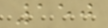150
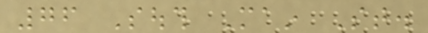76 South Main St.
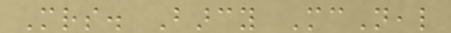Mrs. Barcy McNeal
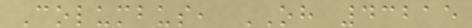Columbus, OH 43215
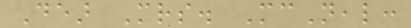Dear Mrs. McNeal:
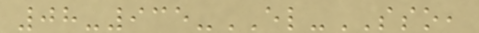08-935-EL-SSO,
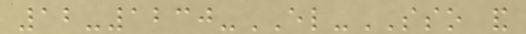12-1230-EL-SSO and
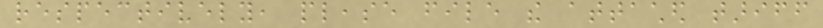respectively, please file the attached tariff
